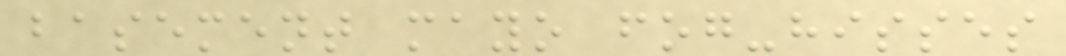basement mayo fog-hisses
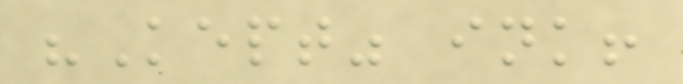"Kept" ink!
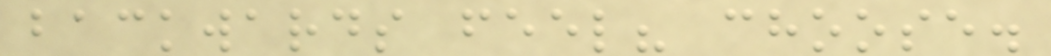backwards feel? choose.
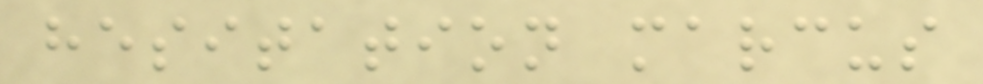hesitation marcus
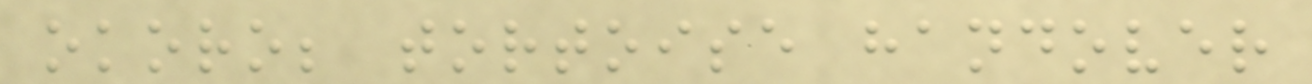okoro; tortoise handover
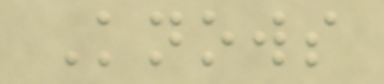Knows
